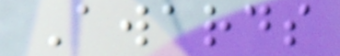Awards
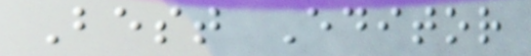Best Editor
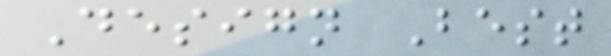Design Best
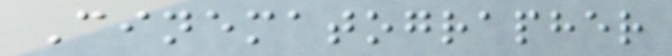Cinematographer
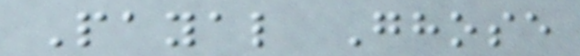Payal Ghose
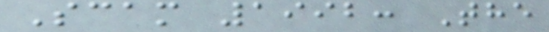Scam 1992: The
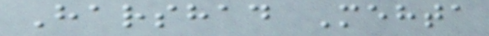Harshad Mehta
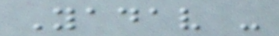Yadav -
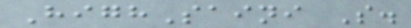HighSaini S.
